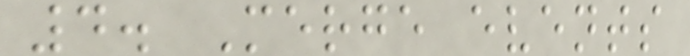4. Merge events
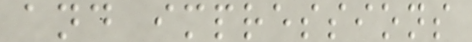and impressions
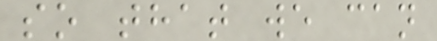so that we can
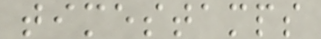timestamps
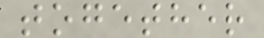together
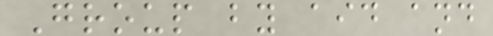Group by aid and
